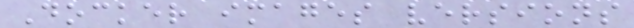Docker images versions
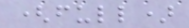(full)
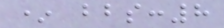* bbs:8
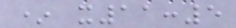* x11:5
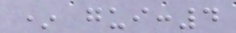* gui:4
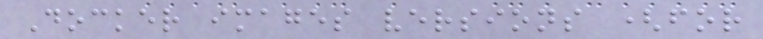Docker images versions (for
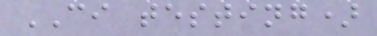CI testing)
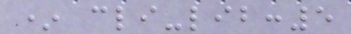* cli-lib:5
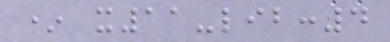* x11-lib:4
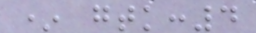* gtk:4
